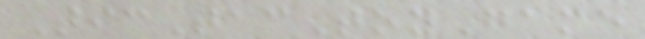TicTacToyGame
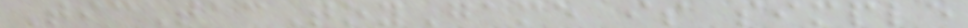TicTacToyGame is simple
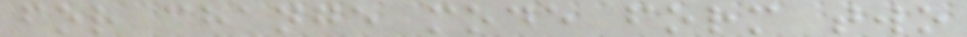for change mode form two
